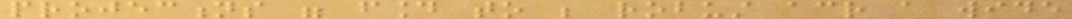projections were found to be robust across a wide
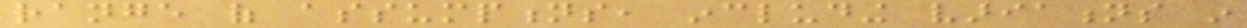range of assumptions, including variations in
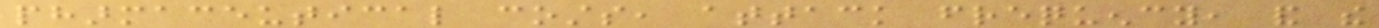pharmaceutical costs, attack frequency, and the
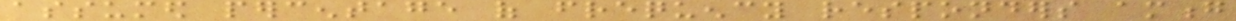assumed percentage of frequency responders among
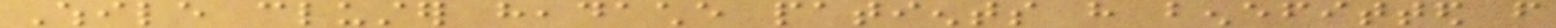While cluster headache patients have benefitted from
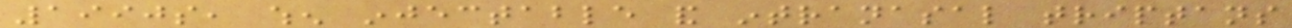1990s, when injectable and intranasal triptans
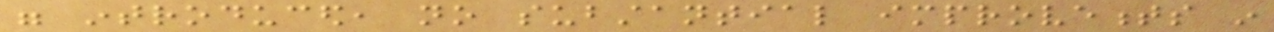were introduced, no substantial improvements in
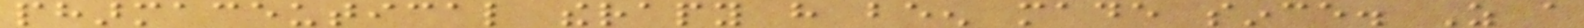pharmaceutical therapy have been made since. As a
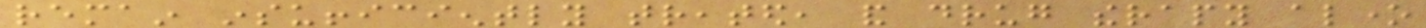remain insufficiently treated, and drug therapy alone
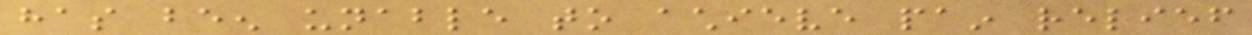has been unable to achieve pain relief
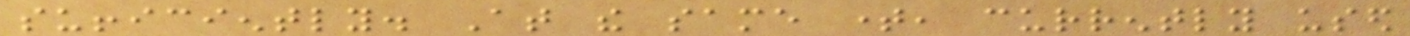sufficiently. At the same time, currently used
